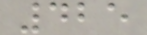425
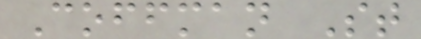Coffman St
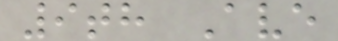9th Ave
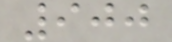900
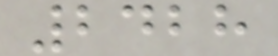2428
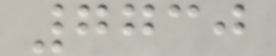7730
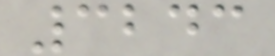3243
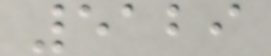5129
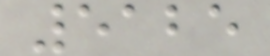5125
